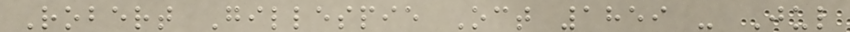Robert Gillespie Oct 1859 - Jul
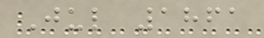Jul 1861
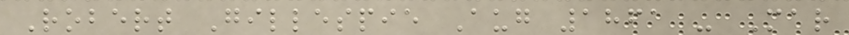Robert Gillespie Aug 1861 - Mar
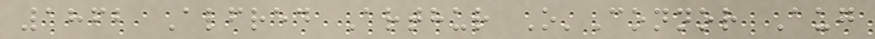1862 Alfred Arthur O'Connor Aug
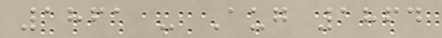1861 - Aug 1864
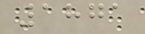1871
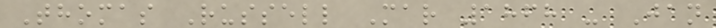Thomas Russell Mar 1868 - Jan
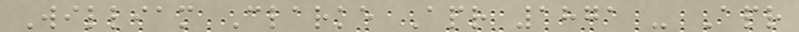William Clarke Apr 1871 - Apr
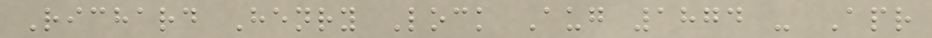Richard Henry Lock Aug 1874 - Apr
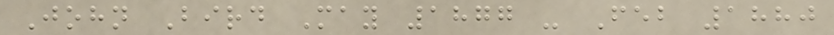John Bird May 1877 - Feb 1880
